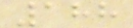188
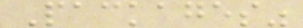Packages"
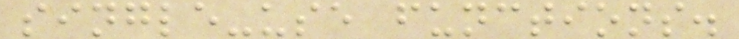single-use functions.
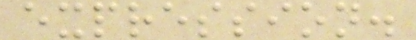expression.
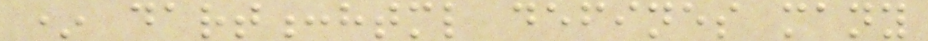* dart:html defines many
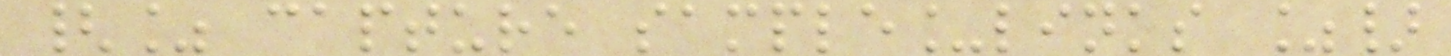{% capture sample_links %}
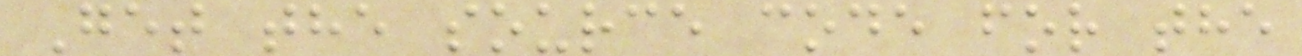Get the source code for the
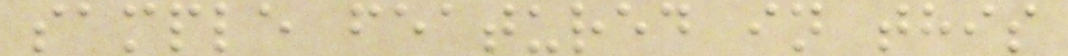sample featured in this
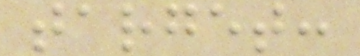target:
